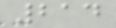214
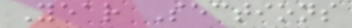Year Sections
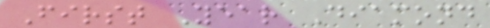First Year Diamond
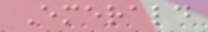Emerald
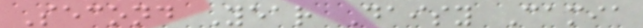Second Year Daisy Camia
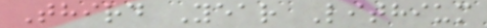Third Year Lithium
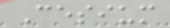Cesium
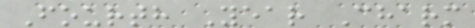Fourth Year Charm
